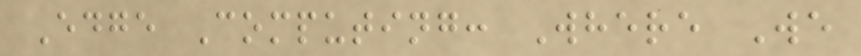Edge Computing: Where We
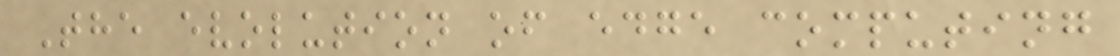The evolution of edge computing
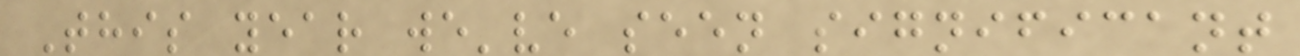This year we've seen significant
